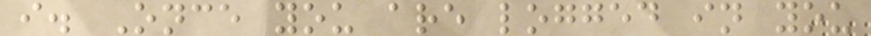i. Once you are logged in you
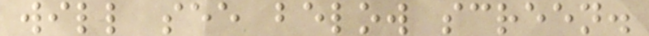will see below screen.
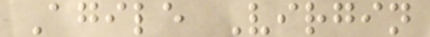Agile Virgin
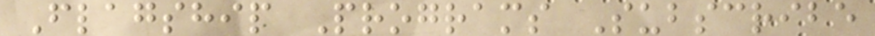Flagship Programs Subscribe
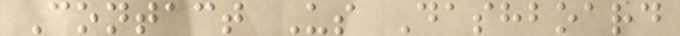Contact Us Dashboard
